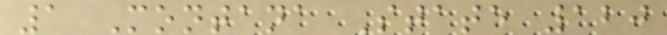1 Montana State 120
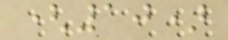(10)
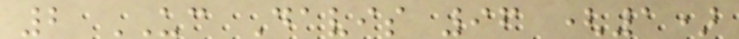2 UC Davis 96 (1)
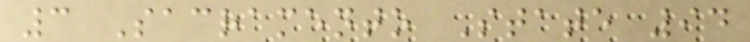3 Sacramento State 94
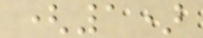(1)
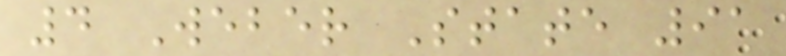4 Weber State 91
